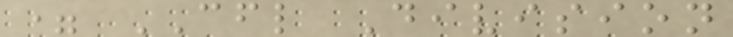= CFL Division
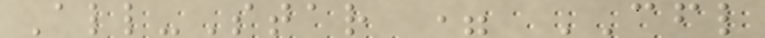All-Star = CFL
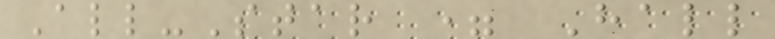All-Star = Hall
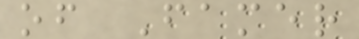of Famer
